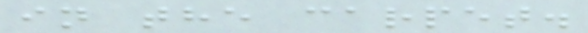in the carpet.
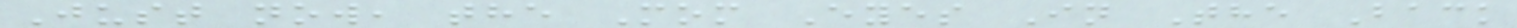Just now, the Mom Eyes In The Back
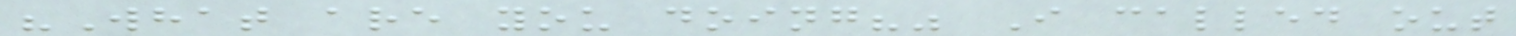"What are you doing?" I called out
